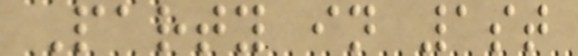Party in 1st
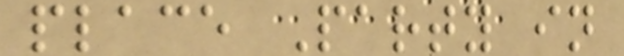place Party in
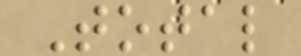Total
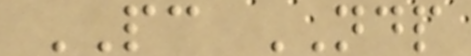PC NDP
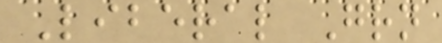Liberal Grn
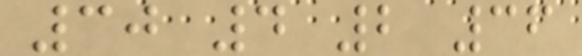30 4 2 36
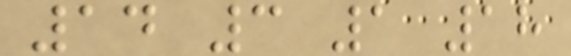14 3 1 18
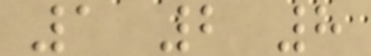1 2 8
